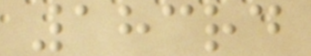183rd
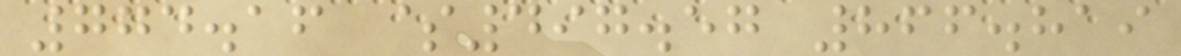774.16 $497.57 866.819
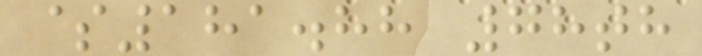$181.88 78th
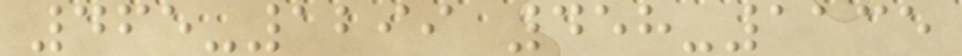465-1299 458-1135
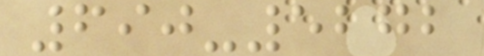690-5272
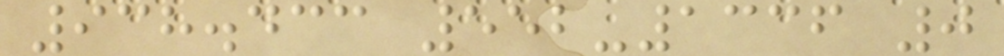938.433 552-1336 0
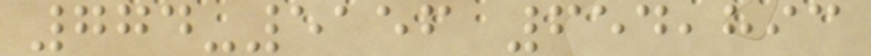774-5156 654,893
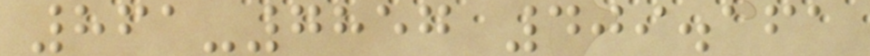861-7857 409.161
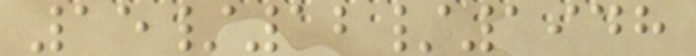15/12/1948
